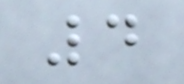4
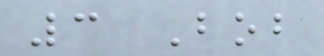3 Bob
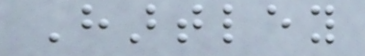Hartley
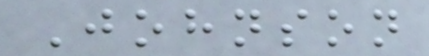Johnson
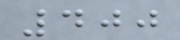400
